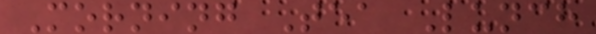Morning Tea Lunch
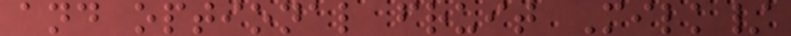and optional fruit Milk/
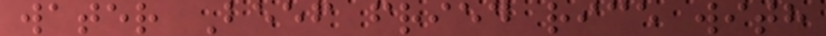water Beef fried rice with
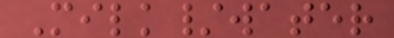Milk/water
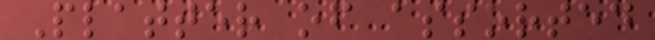Platter of assorted
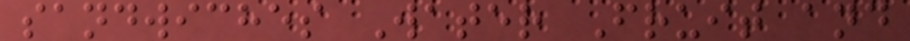sandwiches Water Fruit and
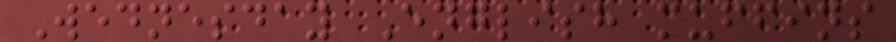Wednesday English muffins
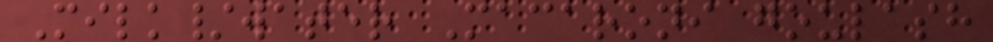Milk/water Macaroni goulash
